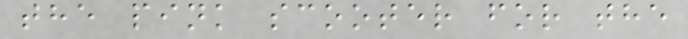the pink scooter for the
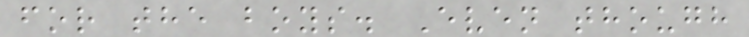for the boys. Even though
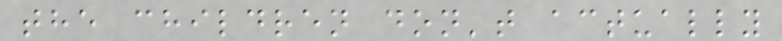the children don't actually
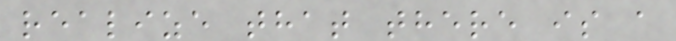realize that there is a
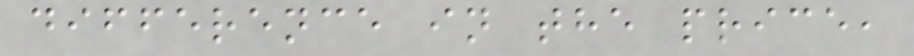difference in the price,
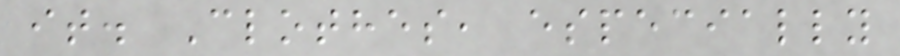it. Clothes, especially
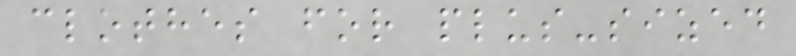clothes for plus-sized
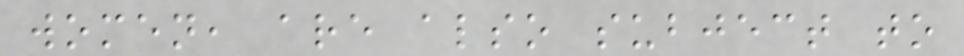women, are also subject to
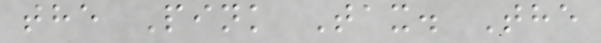the Pink Tax. The
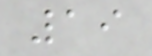19
